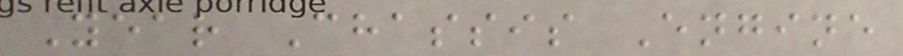Year Chassis Engine
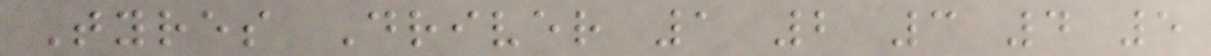Tyres Driver 1 2 3 4 5
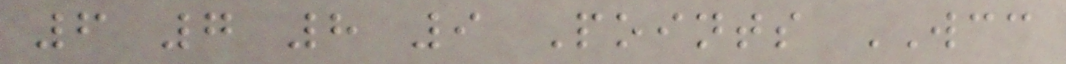6 7 8 9 Points WCC
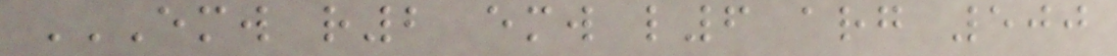EMW R2 EMW L6 ARG 500
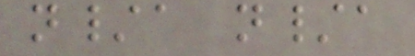n/a n/a
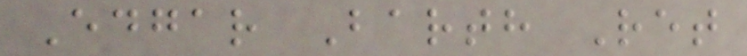Edgar Barth Ret
